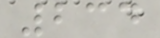234
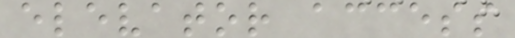elevator access
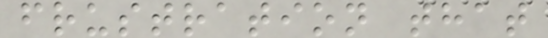frustration that
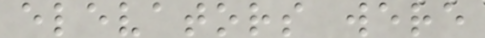elevators were
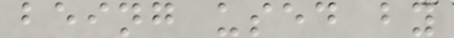being used by
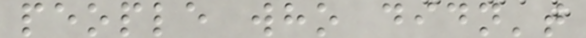people who didn't
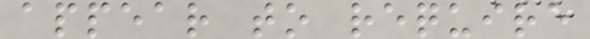appear to require
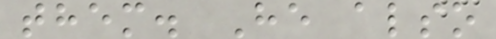them. He also
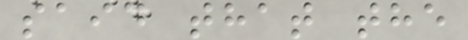said that the
